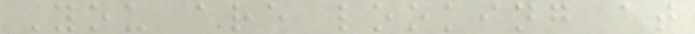You are looking at
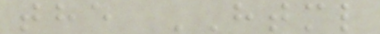the HTML
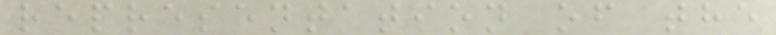representation of the
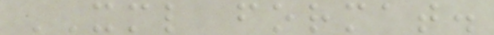XML format.
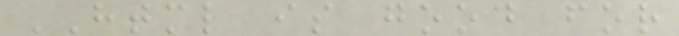HTML is good for
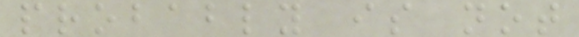probably is not
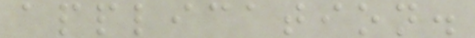application.
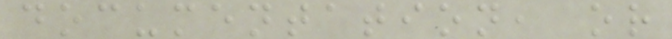documentation, or
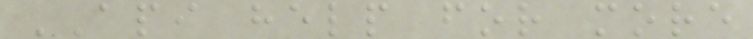API help for more
